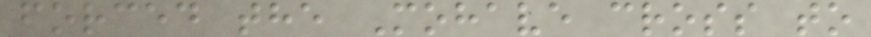forced the Mohave cross to
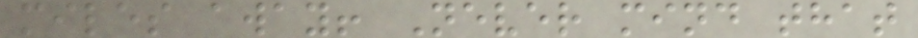miles away! Never mind that
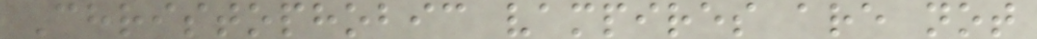Christophobic vampires are not
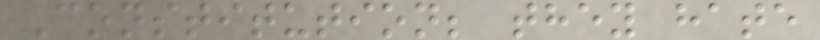Constitution; they hate
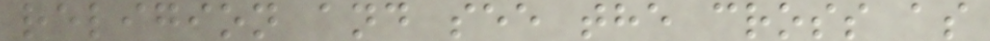religion and see the cross as
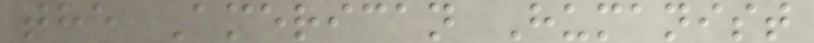the American Humanist
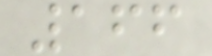166
